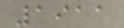1911
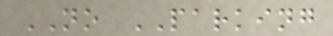NO PARKING
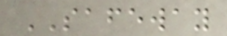SAFEWAY
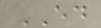ED
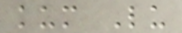kum Lu
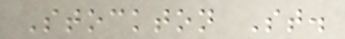Stockton St.
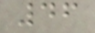46
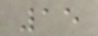15
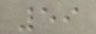59
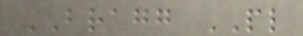BRAGG PL
